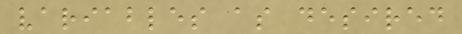variables as desired
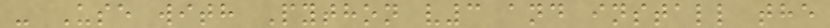- Use with Python v3 and install the
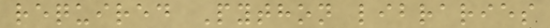required Python libraries
